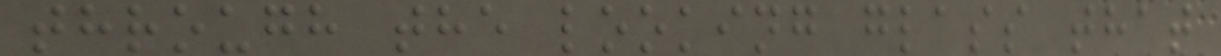through the looking glass that
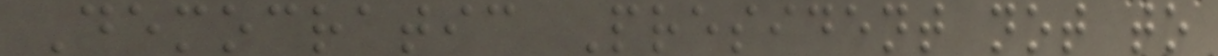Democratic President not to
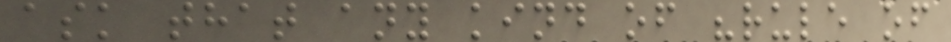ask that any kind of "rule of
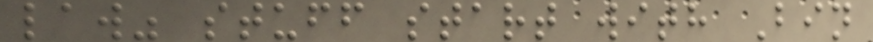law" stuff start with Bin
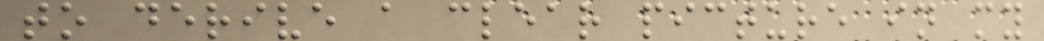to derive a clear picture in my
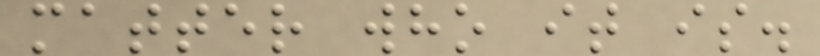matter who it is.
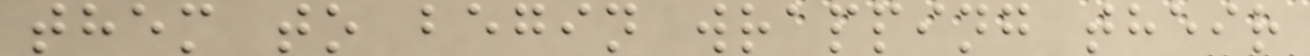them to begin wrapping their
